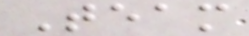Team
